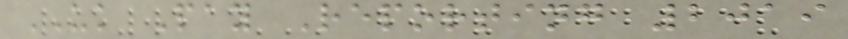UK Pay Reporting 2019
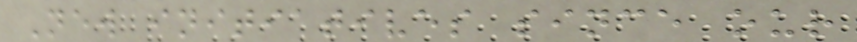New initiatives since our
